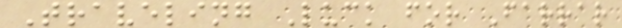Traveling Luck for Farrar
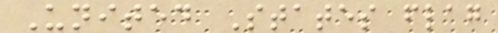United States flag
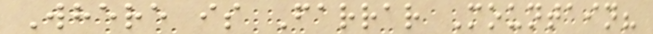Where is Farrar Mountain?
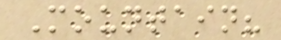Mountain?
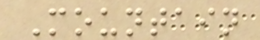Mountain
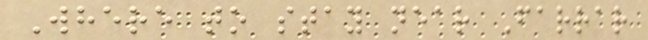Where to stay near Farrar
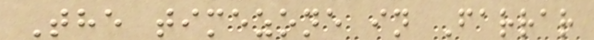The timezone in Farrar
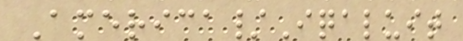America/Iqaluit
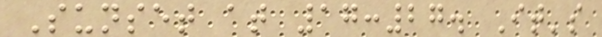Sunset at 17:27. It's
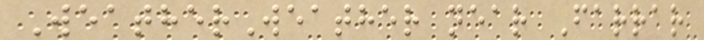WeatherWeather near Farrar
